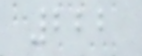222
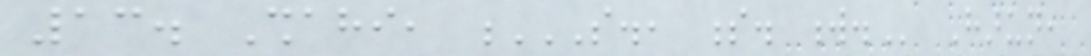13. Shahi, S., S. W. Harun,
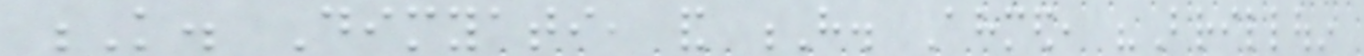K. Dimyati, and H. Ahmed, "Brillouin
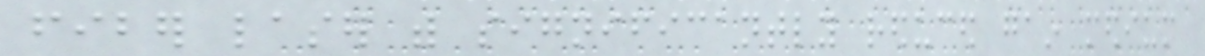fiber laser with significantly reduced gain medium
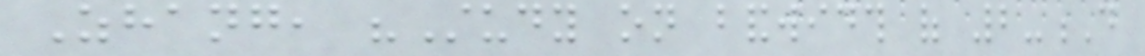Zhang, "Study on bandwidth of 2-D
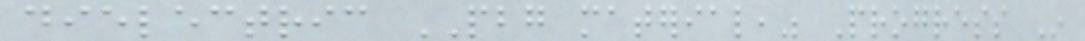dielectric PBG material," Progress In
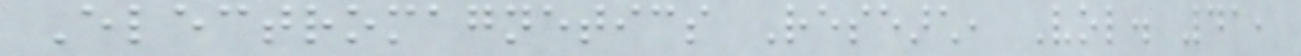Electromagnetics Research, Vol. 41,
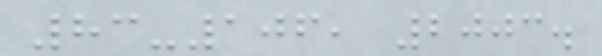83-106, 2003.
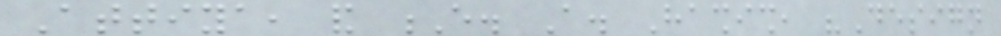Attiya, and E. A. Hashish, "Design
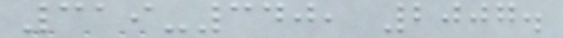319-340, 2007.
